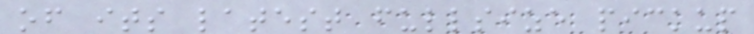of its latest fullsize pickup
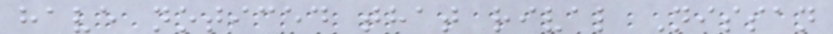have noticed that rival Nissan
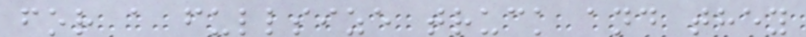for a fullsize truck and they
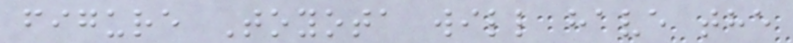figure Toyota will have the
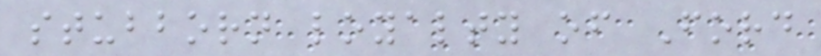stubborn loyalty of Ford
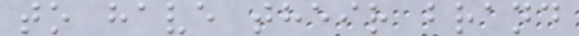to have their brand
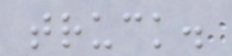truck.
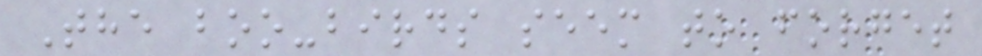The boo-birds seem to forget
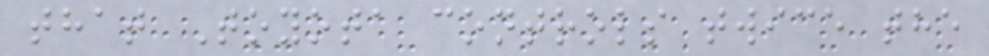that Toyota controls twice the
